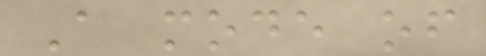A mode of
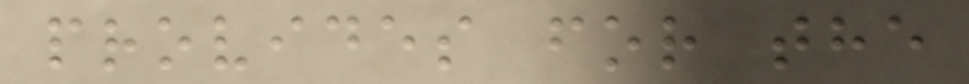provides for the
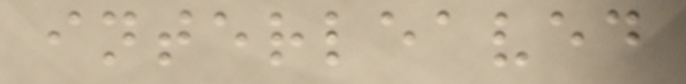interleaved
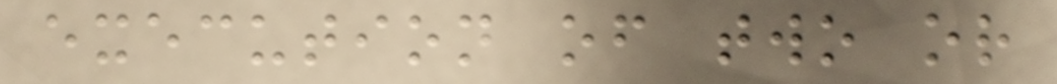execution of two or
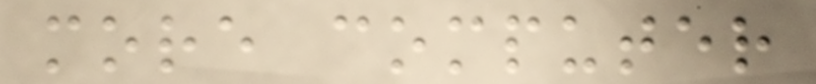more computer
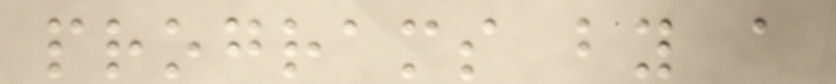programs by a
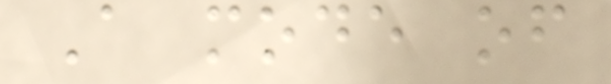A mode of
